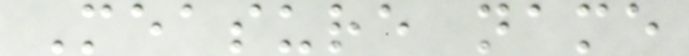Measure name
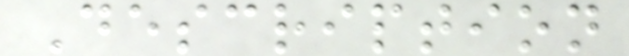Description
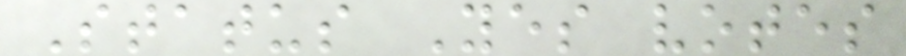Status Yes votes
